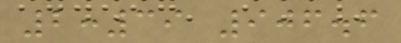2:39 906.6
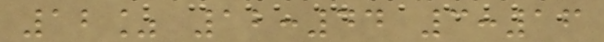12% 12:44 3:16
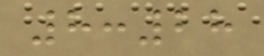8:28
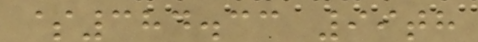$384.33 99th
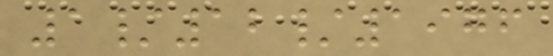1/12/1976
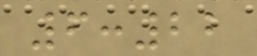6:22
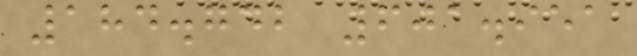184.742 601.951
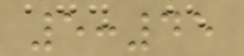5:45
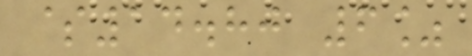$14.80 6%
